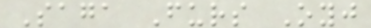Saga Furs Oyj
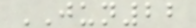JUN22
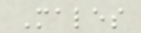Males
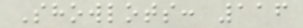Showlots: 116
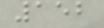152
